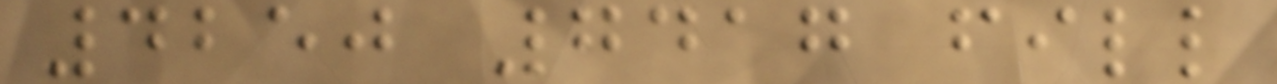4250 7417 fill
